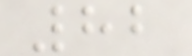82
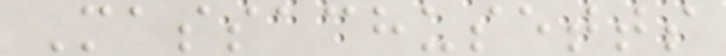Massachusetts
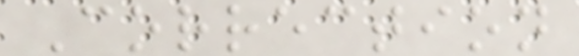Correction
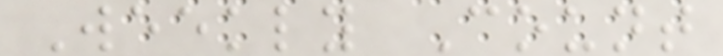Weekly Count
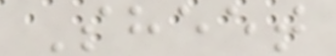Sheet
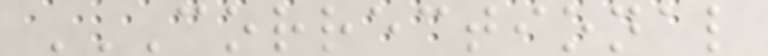CORRECTIONAL
